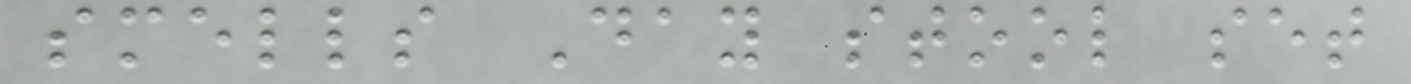smells Day stool set
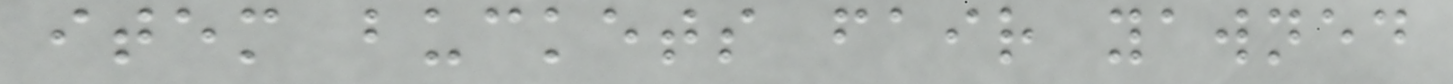item buckets fair yawned
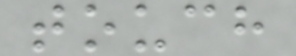touch
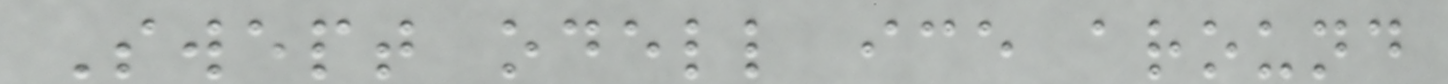Swept odell ice around
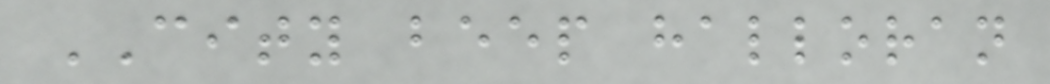CITY beep halloran
